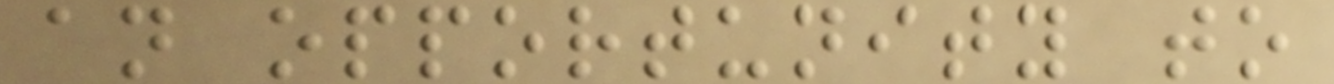an opportunity to
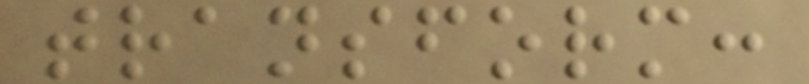transform:
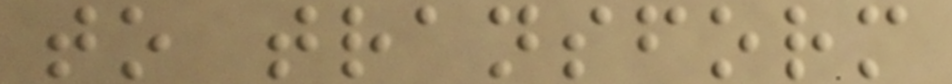to transform
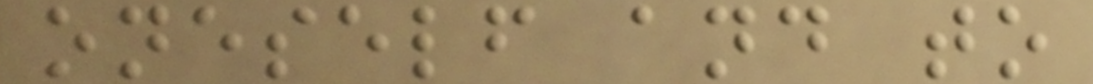oneself and to
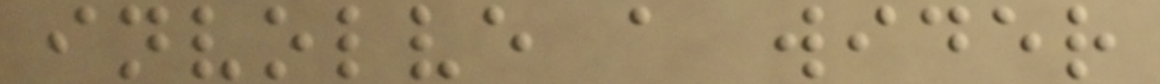involve a wider
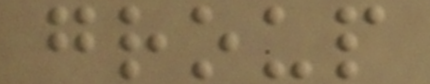group
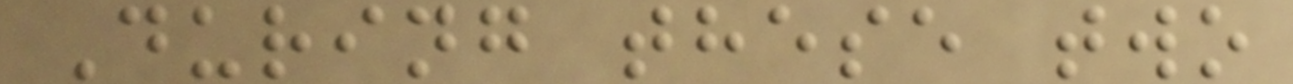During these two
